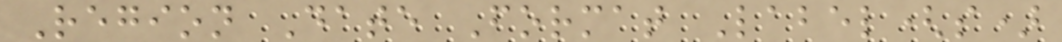Region Date Format Label(s)
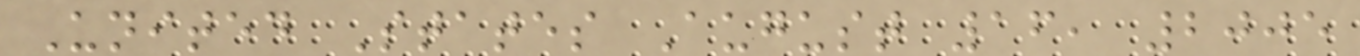United States August 16, 2005
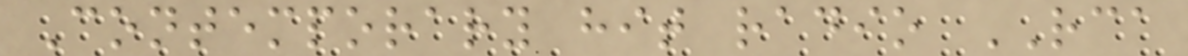Contemporary hit radio RCA
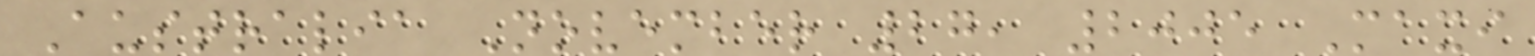Australia November 27, 2005 Maxi
